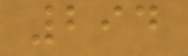294
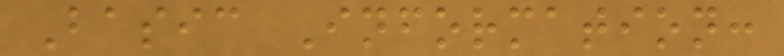Basic Information:
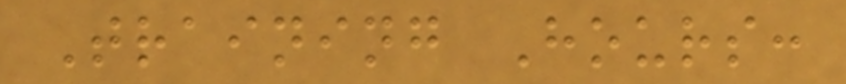Training Hours:
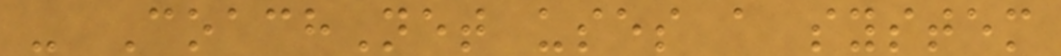- CoachNet uses a system
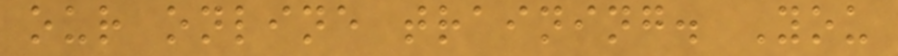our online training. You
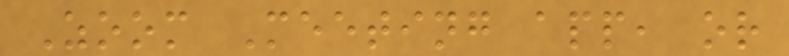Zoom Meeting app, or
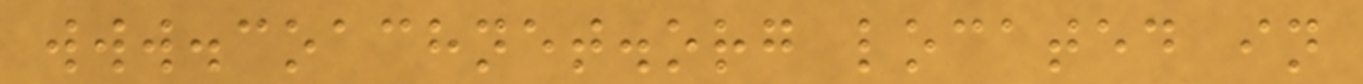www.coachnet.org located in
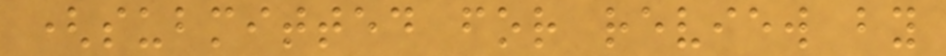(submitted for review by
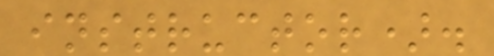instructor).
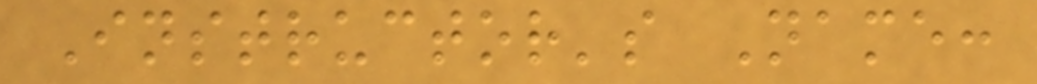Instructor's Name:
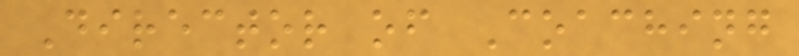Director of Coaching
